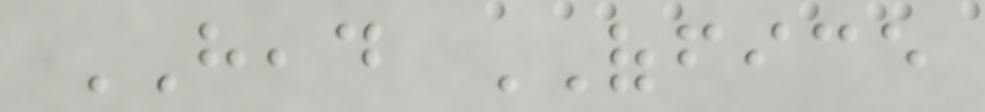HEAD OFFICE
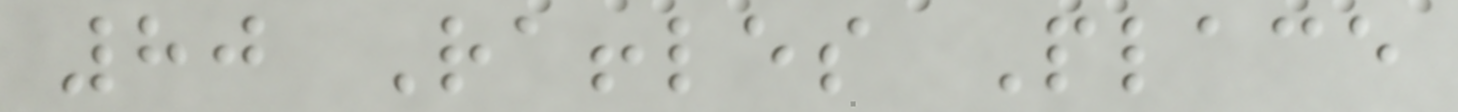80 Raffles Place
